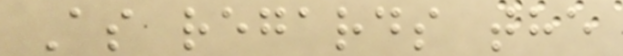As regards the
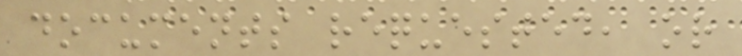documents requested, or
